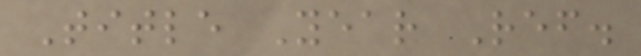Title Year Ref.
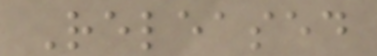Released
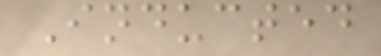Inducted
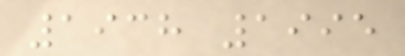1938 1995
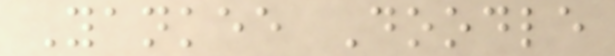Yankee Doodle
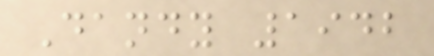Dandy 1942
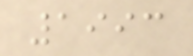1993
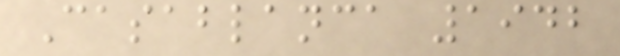Casablanca 1942
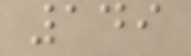149
